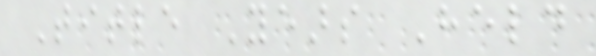Title Years Held
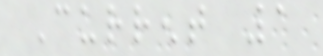Current 1
